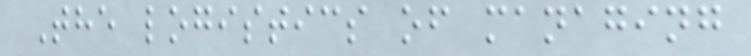The logistics of managing
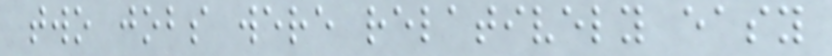two jobs were relatively easy
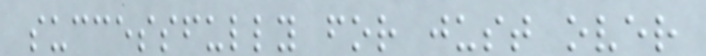successfully for just over
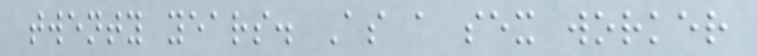twenty years. As a sex worker
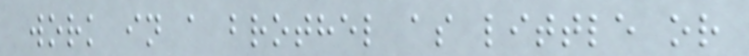work in a brothel as little or
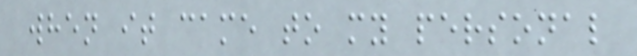when it came to my personal
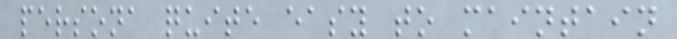persona quite easy to maintain
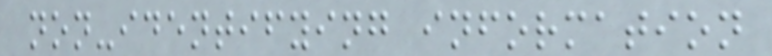non-identifying information
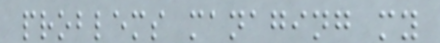problems managing my
